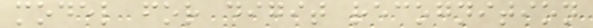model for digit recognition
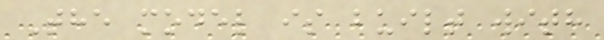The model is built with
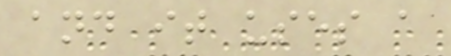and it uses a
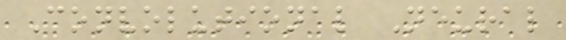Convolutional Neural
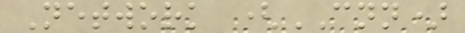Network (CNN)
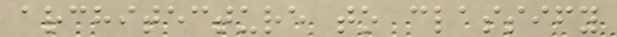architecture to classify
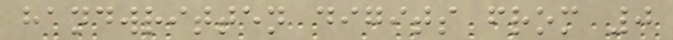handwritten digits from 0
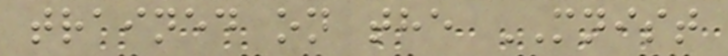trained on the MNIST
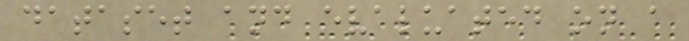dataset and evaluated on a
